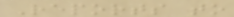Reports to
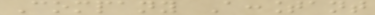Company Accountant
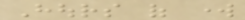Hours of work
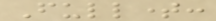Fulltime:
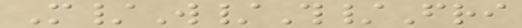M/W/Th/Fri
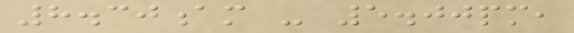8.30am - 5.00pm,
